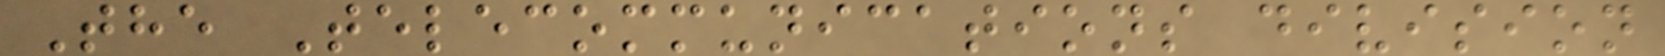The Telecommunications division
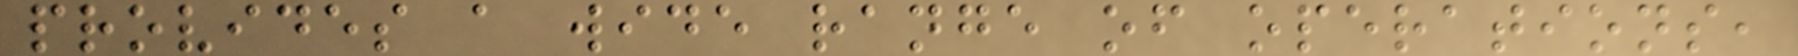provides a wide range of operations,
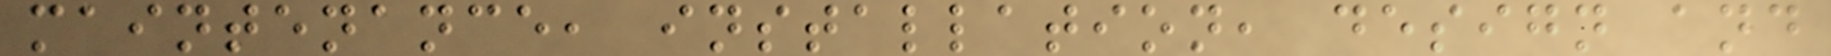maintenance, installation, design and
